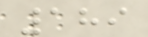189
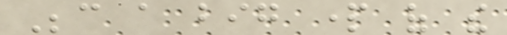Because a big part of the
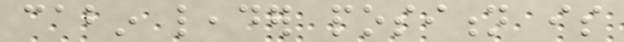cabin leader position is
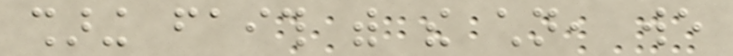sharing faith with the children, we
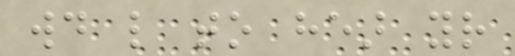would like to hear your
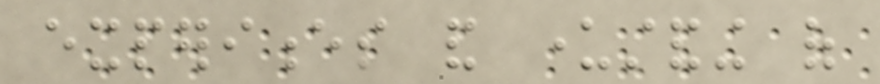experiences and understanding of
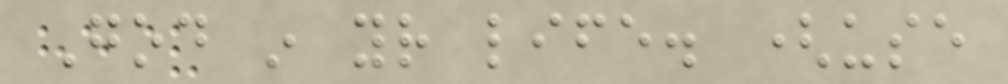God in your life. (use
